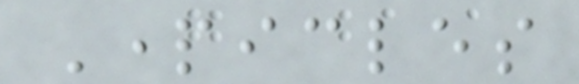Particles
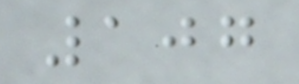107
